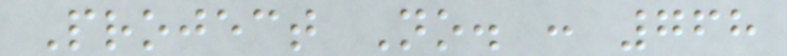Project No. : 768
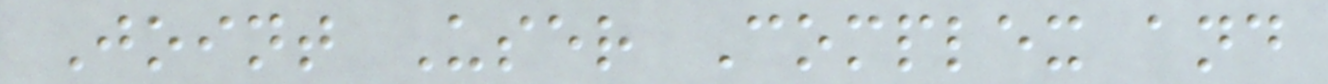Joint User Complex and
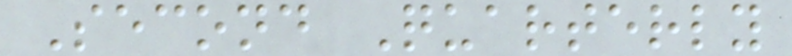Second Quarterly
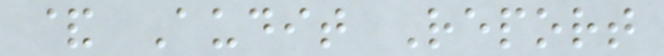& Audit Report
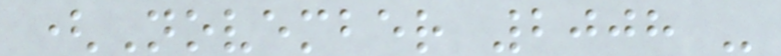(November 2008 -
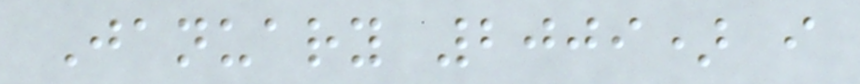January 2009) i
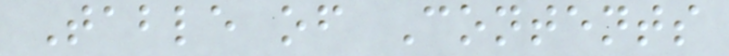Table of Contents
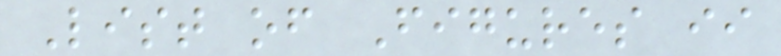List of Figures ii
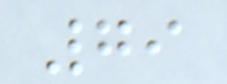79
